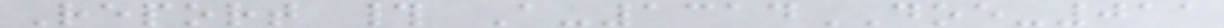Report # A-1314DOE-011
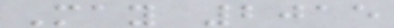May 2015
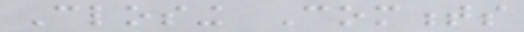Closing Comments
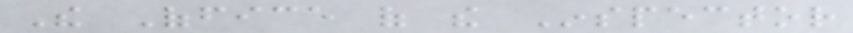The Office of the Inspector
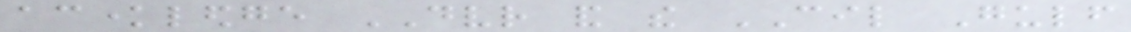acknowledge DVR and the CIL Gulf
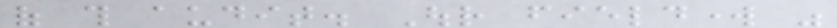of this audit. Our fieldwork was
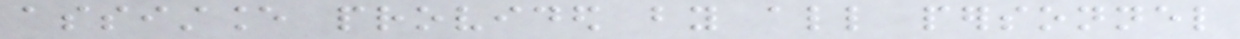assistance provided by all personnel
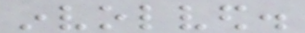involved.
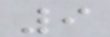9
